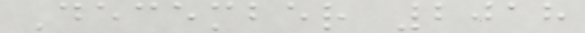December 2018
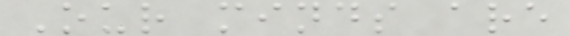Our minds are
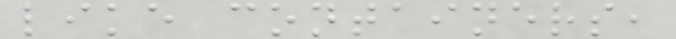like containers,
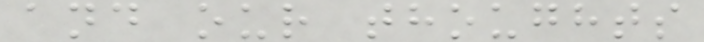and our thoughts
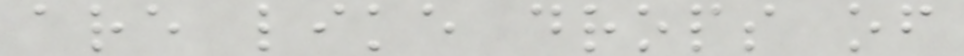are like drops of
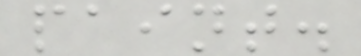paint.
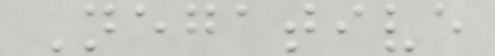Negative
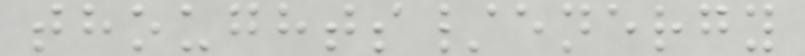thoughts/energy
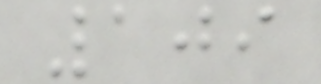109
